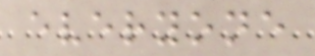everyone
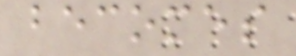becomes
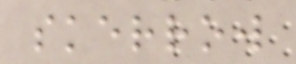skerrow
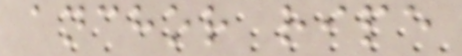anchor ripe
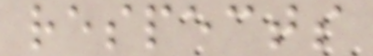respects
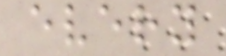every
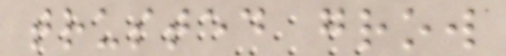trusted grow
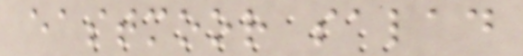eastmoor salad
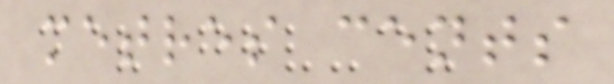metres cents
